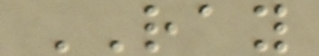RAY
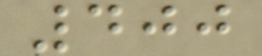400
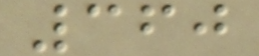360
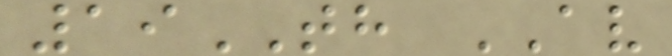19TH AV
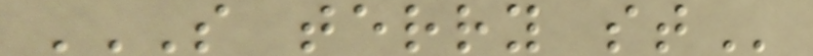S TERRY ST
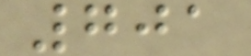701
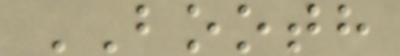BOOTH
